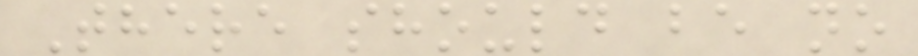There should be no
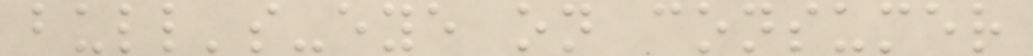bull's-eye on consumer
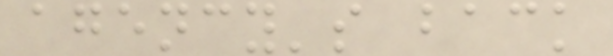agency's back
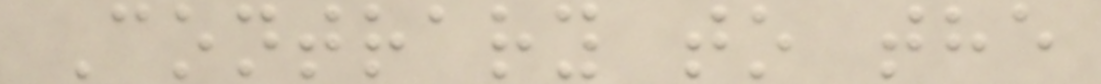Contrary to the
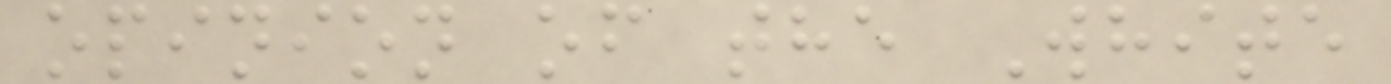opinion of the White
